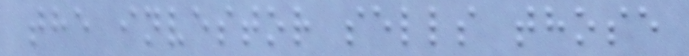the investor sells those
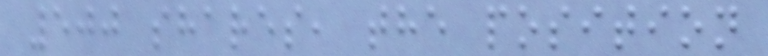500 shares, the position
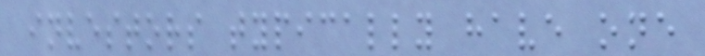investors typically have one
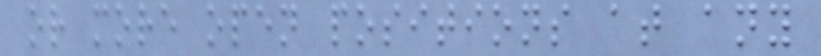or more open positions at any
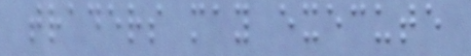traders may execute
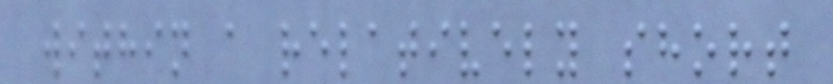within a relatively short
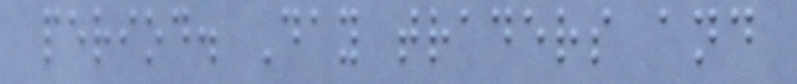period. Day traders and
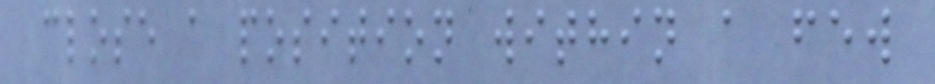close a position within a few
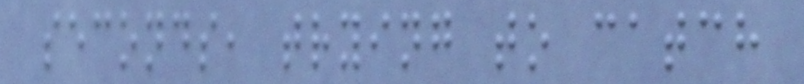seconds, trying to catch
